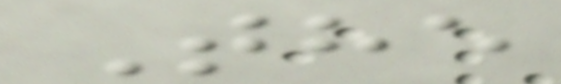The
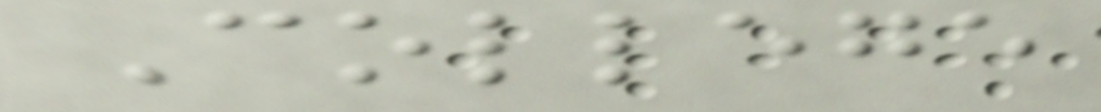College
